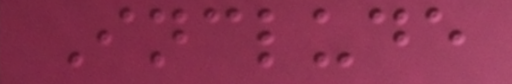Include
